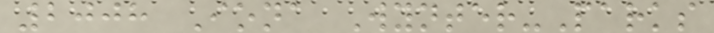2008 Iona Wynter-Parks
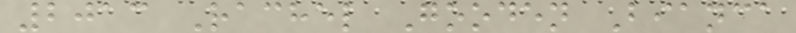2013 Rachel Gooden Bianca
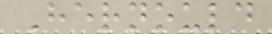Hernould
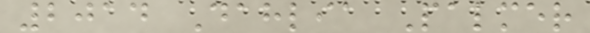2014 Dahlia Palmer
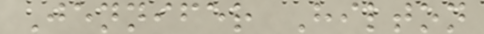Jennifer Hilton
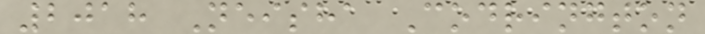2018 Neisha Codrington
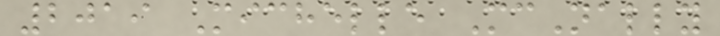2019 Michelle McNally
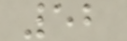52
